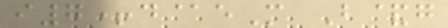i7+d@eM B&g
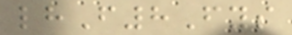lhF8Fys
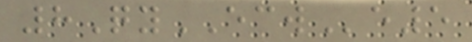8QyECWe5
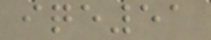iqe51
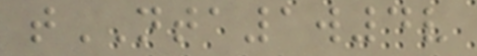tNTA1w4v
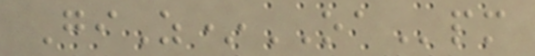GiZ*OApm
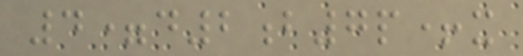4=d2b7p+x
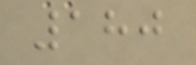180
